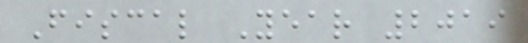Fiscal Year 2019
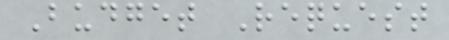Budget Request
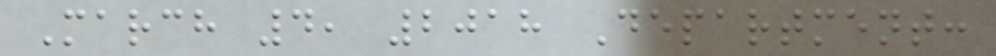March 4, 2018 Department:
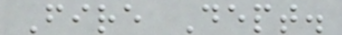Fire Dept.
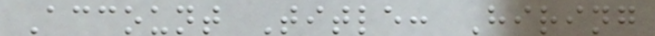Account Title: Hiring
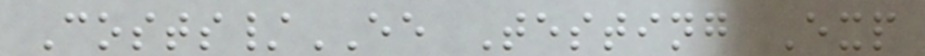Costs/EE Testing Exp
